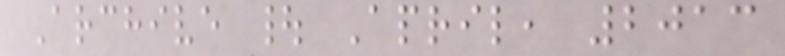Archive | April, 2013
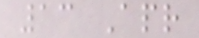13 Apr
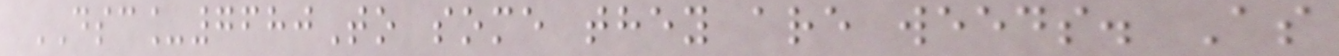DSC_7680To some they are weeds. As
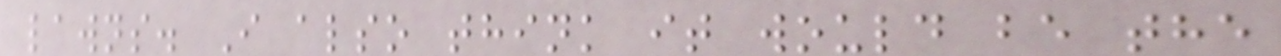lawns. I also think it would be the
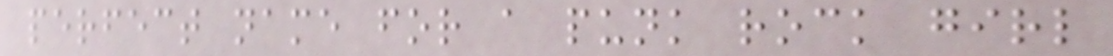perfect name for a punk rock girl
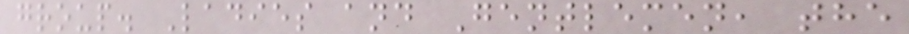group. Ladies and Gentlemen, the
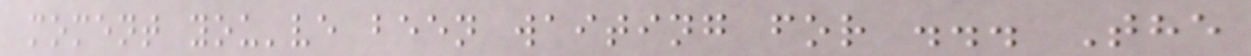moment you've been waiting for ... The
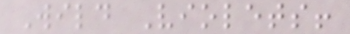Wild Violets!
